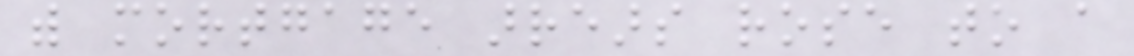with mortgage arrears rose to a
